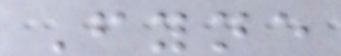Fyne
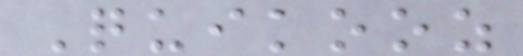Quikooz
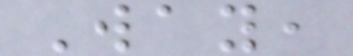Way,
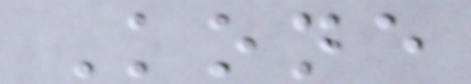Kone
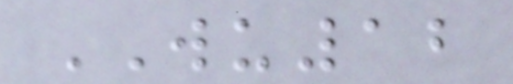WU12
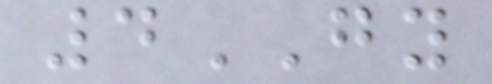4GY
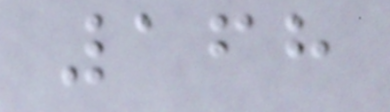168
